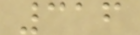316
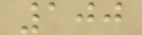100
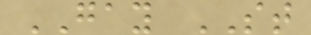GAY ST
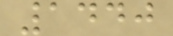1440
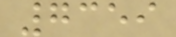7359
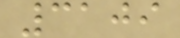3109
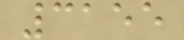3155
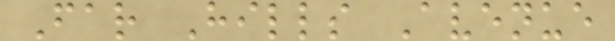Far Hills Avenue
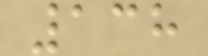138
